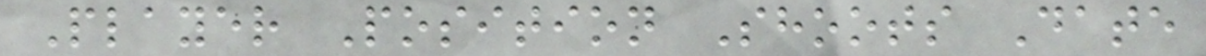Player Position Shoots Date
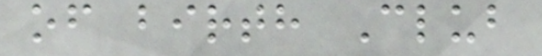of birth Club
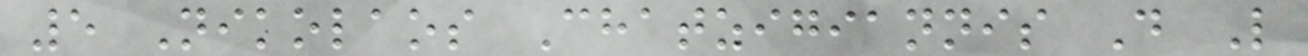5 Nikolaos Chatzigiannis D L
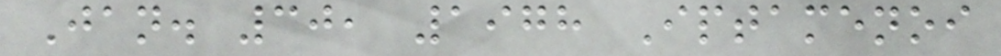Jan. 30, 1978 Iptamenoi
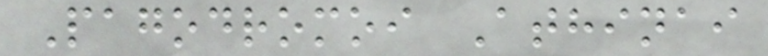Pagodromoi Athinai
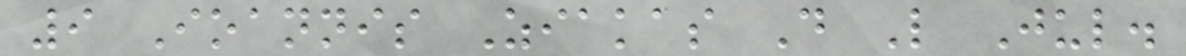9 Ioannis Ziakas D L Jul.
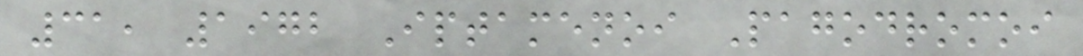31, 1972 Iptamenoi Pagodromoi
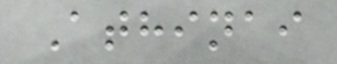Athinai
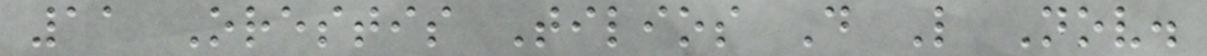11 Orestis Tilios D L Nov.
